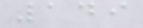149
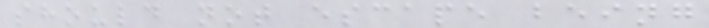should not escape being
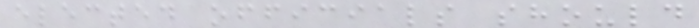elected officials should
